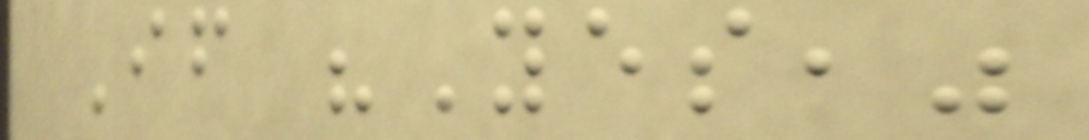If "Yes,"
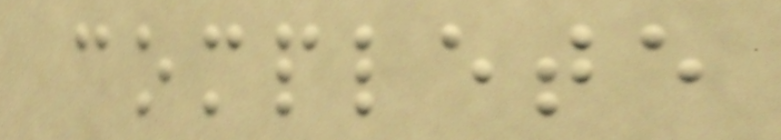complete
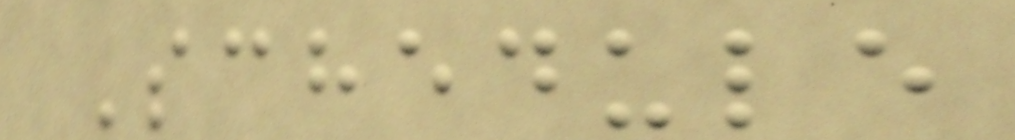Schedule
